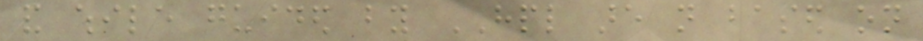and while guided by HPL are not based on
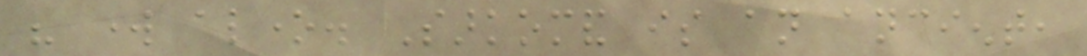his work alone. Sarkomand is an ancient,
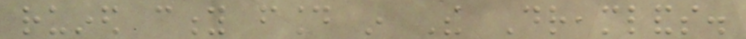ruined city found in The Dreamlands.
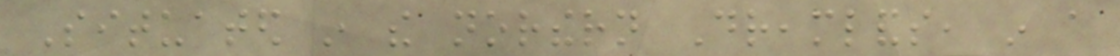Situated in the northern Dreamlands, in a
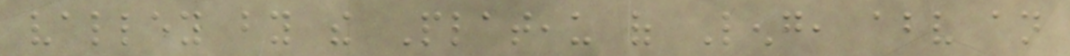valley by the Plateau of Leng, above an
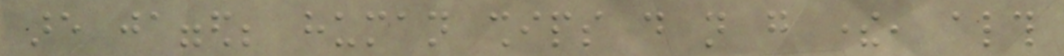are jagged; human ships do not go there, although
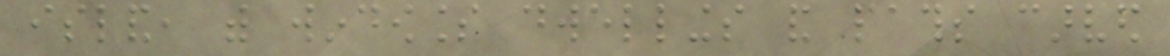island, with windowless dwellings and paths carved
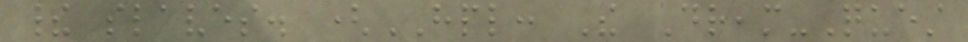their slaves. (HPL: The Dream-Quest
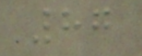87
